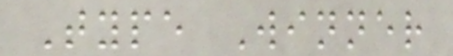Type Winner
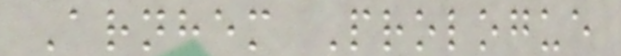Arnhem Prologue
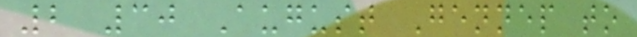2 30 August Gennep to
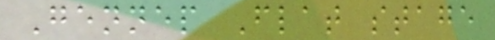Gennep Flat stage
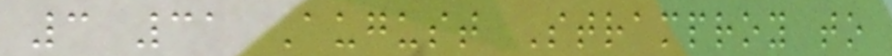3 31 August Stramproy to
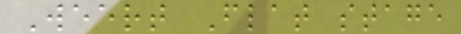Weert Flat stage
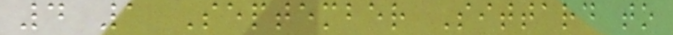4 1 September Sittard to
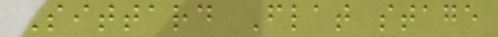Sittard Flat stage
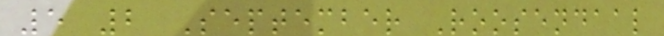5 2 September Roosendaal
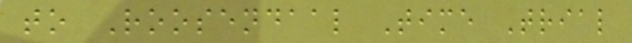to Roosendaal Time Trial
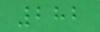282
